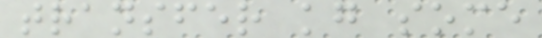transfer kg some
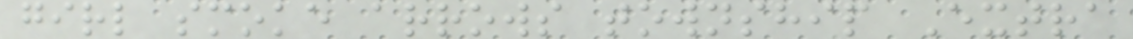girl smoke arrows township Extra
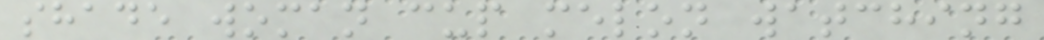shade woman cup melon watching
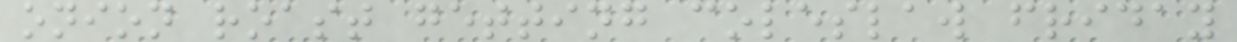onion roast getting coleslaw friday
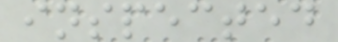inspected
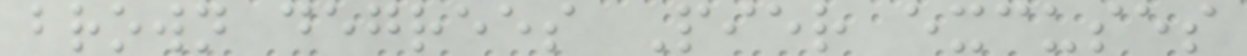brown degrees Pier excuses
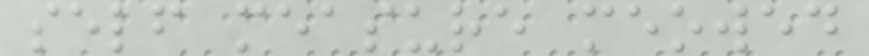self measure meowed
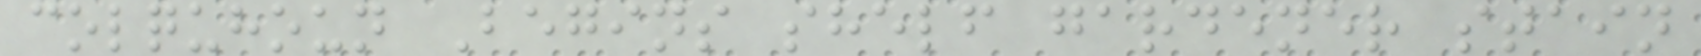colquhoun Begins shelf gardener stain
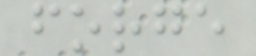forge
